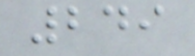249
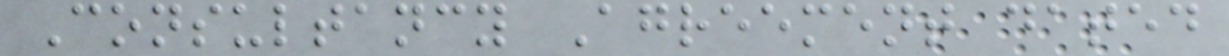Consultancy Agreement dated
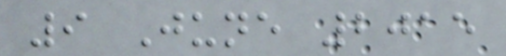9 June 2015
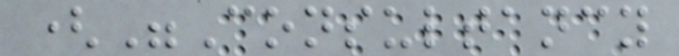("Consultancy
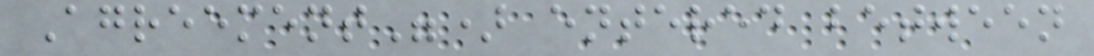Agreement") entered between
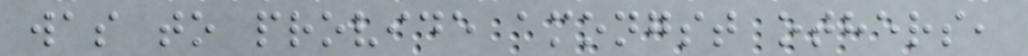was to provide amongst others,
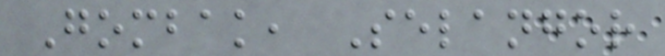Gombak, Selangor
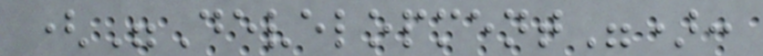("Development"):
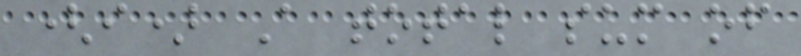(i) A total sum of
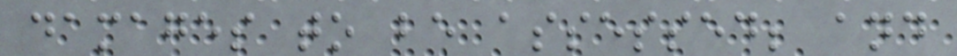damages to be assessed; and
